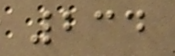234
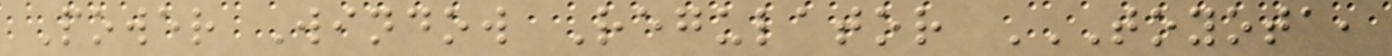Power Window Regulator TOYOTA,
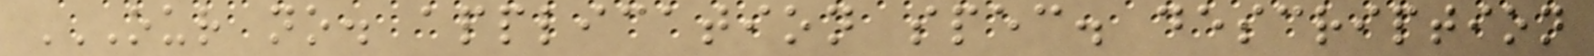OUR NO. APPLICATION SPEC. DESCRIPTION
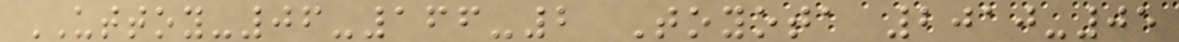UTTOY-06-166-2 Toyota 2010-05
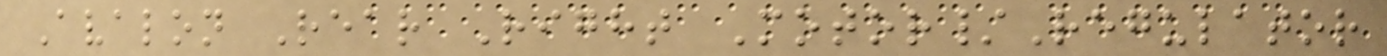Avalon Rear Right Motor/Regulator
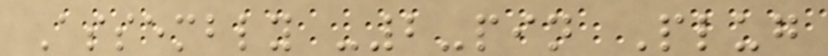Assembly -2-pin Plug
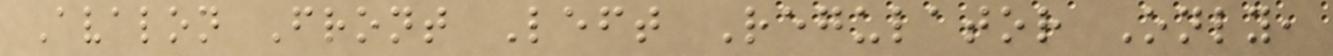Avalon Front Left Regulator Only,
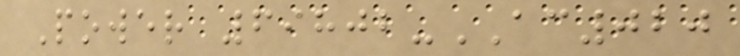Power 69802-AC020
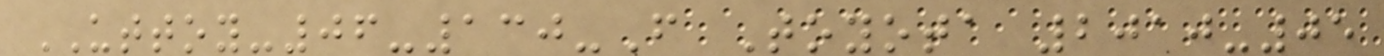UTTOY-06-130-F Toyota 2010-05
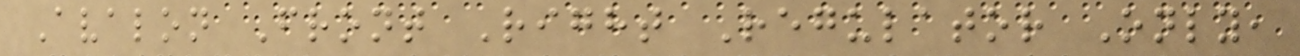Avalon Front Right Regulator Only,
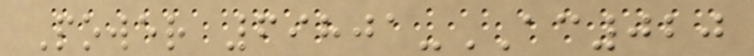Power 69801-AC020
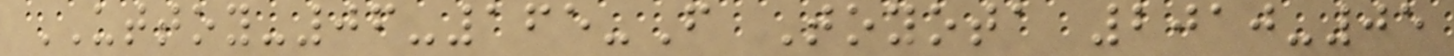UTTOY-06-165-F Toyota 2010-05
